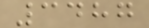3487
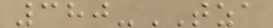380-TZA
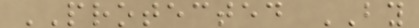PROTECTED BY
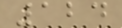124
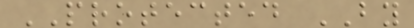PROTECTED BY
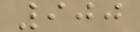900
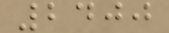2400
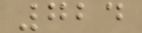724
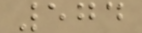574
